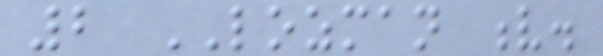2 LOZMAN v.
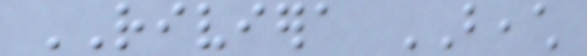RIVIERA BEACH
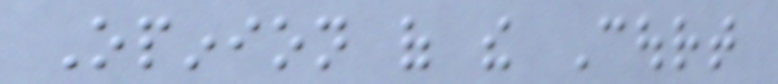Opinion of the Court
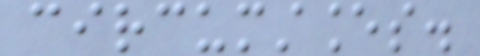circumstances.
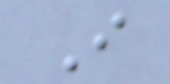I
